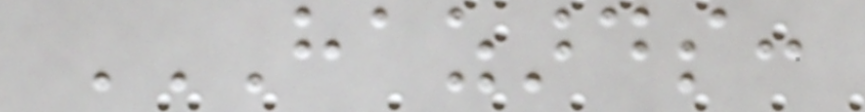HAZARDS:
